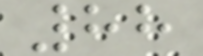88
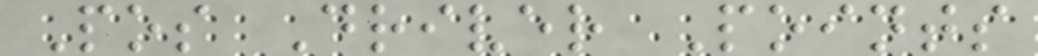Pos Driver Points
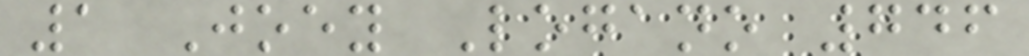1 Joey Logano 746
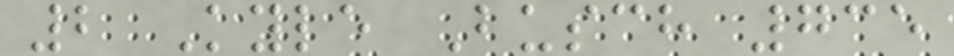2 Kyle Busch 735
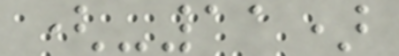(-11)
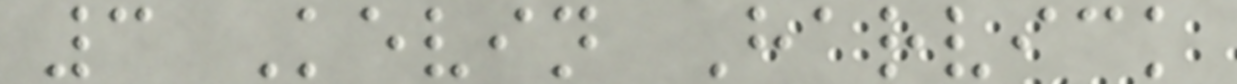3 Kevin Harvick
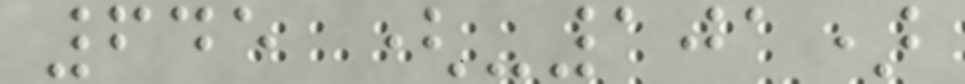645 (-101)
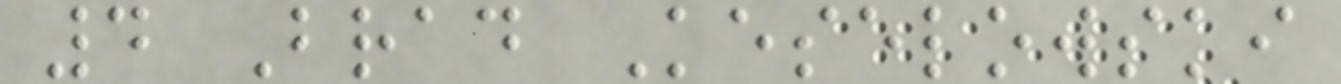4 Brad Keselowski
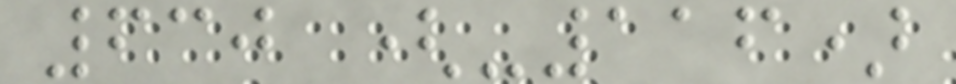630 (-116)
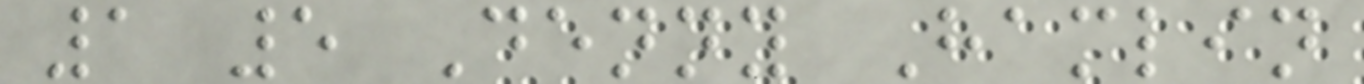1 5 Denny Hamlin
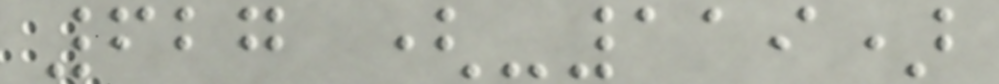627 (-119)
